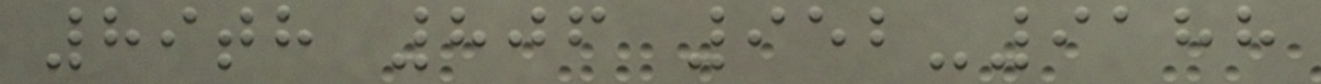89th 806 952-9188
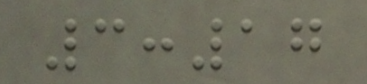3:17
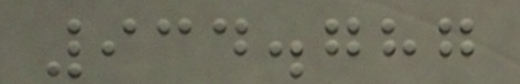934.787
